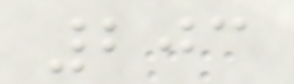203
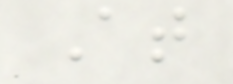At
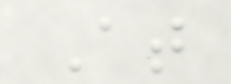At
